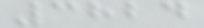3824
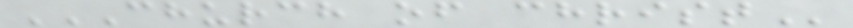CHURCH OF CHRIST
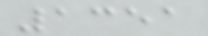1351
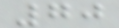70
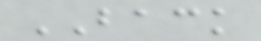BACK
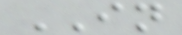IN
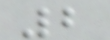2
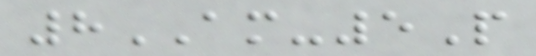8AM-5P
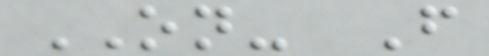ON- F
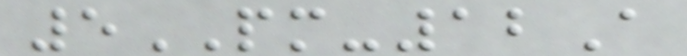5PM-12A
